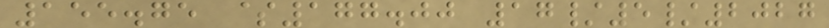155.75 $177.00 17/5/2027
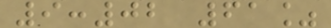9:02 61%
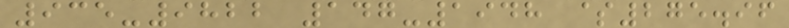935-9822 147-1948 $275.96
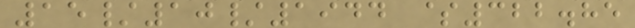15/10/1944 $322.85
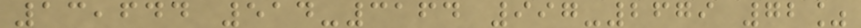13,644 514-3164 997-2679 72%
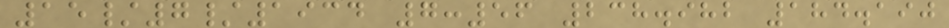15/7/1934 7:56 238.982 184.190
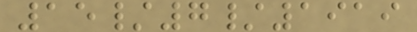15/7/1919
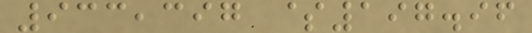933,397 $197.96
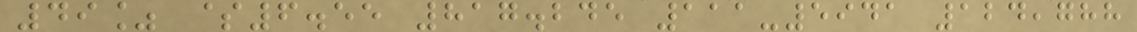49% $6.55 817.245 111-5941 124,788
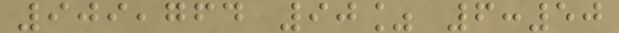909,764 90% 6:50
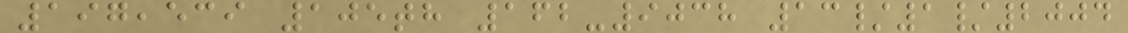197,539 105th 162-9038 13/1/2004
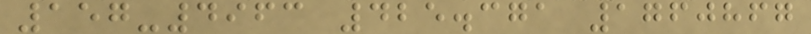157-4963 425.371 1760867
